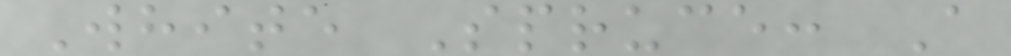White Spruce: A
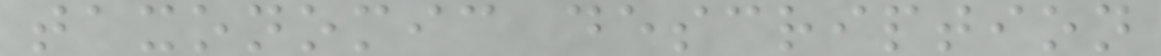taxonomic description
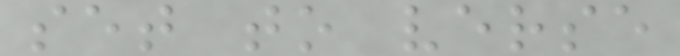set to verse
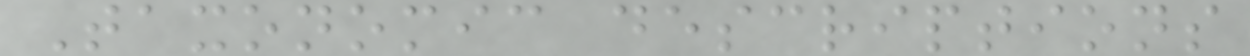Taxonomic descriptions
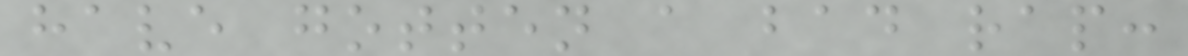have gotten a bad rap:
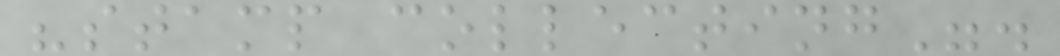"stamp collecting".
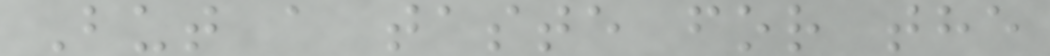But a taste for the
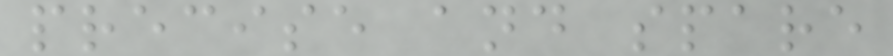precise and spare
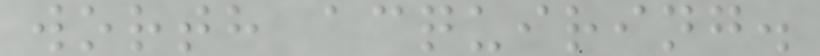worth acquiring.
